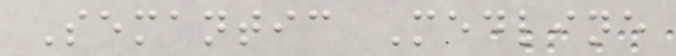Semantic Medline
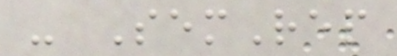- SemRep
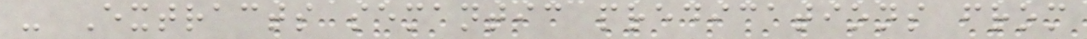- Extracts semantic predications from
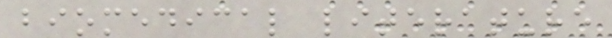biomedical literature
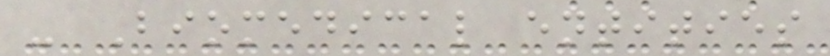- Biomedical entities
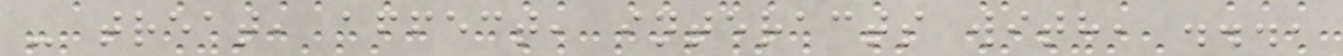- treat, affect, interacts with, ...,
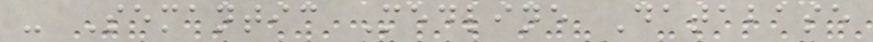- Semantic Medline Database
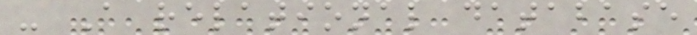- A relational database
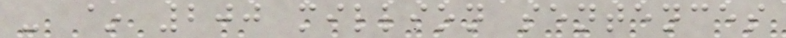- ~ 200 million sentences
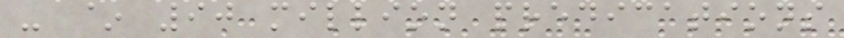- ~ 90 million predications
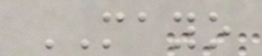MAYO
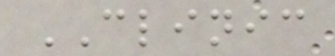CLINIC
